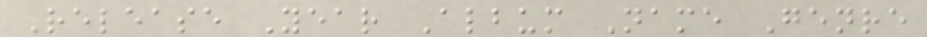Release Year Album Name Genre
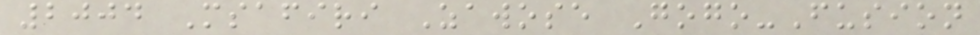2004 Msafiri Zawose Gogo-Fusion
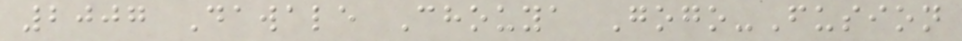2007 Dawale Chouya Gogo-Fusion
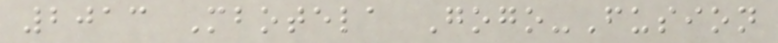2013 Mbotela Gogo-Fusion
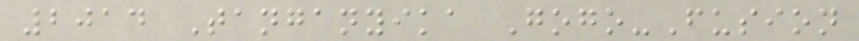2014 Tanganyika Gogo-Fusion
